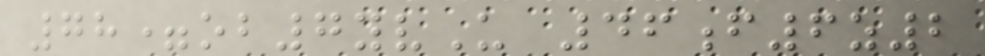78=ob7yvU 46f6z2
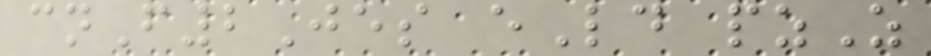cnF2Jes eLd pzZ
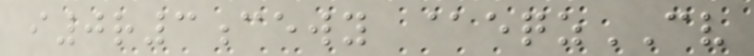i0r3cewy @eqzCV
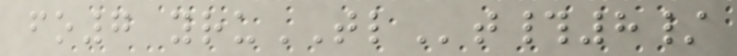fo7 yruTLt#8/
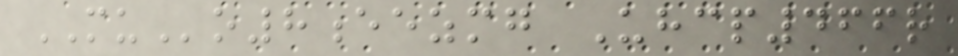MUo8eezmg Uhcp466r
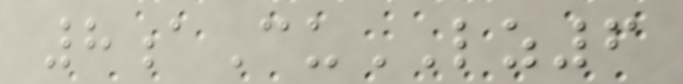8aCuLZ6
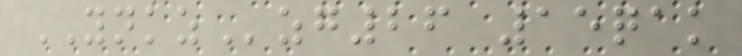YNKZzg26 15qak
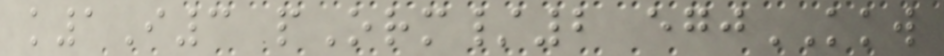k1I3 pOrm/2 egjKKW
